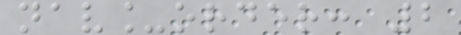nav_order: 2
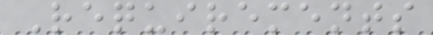Requirements
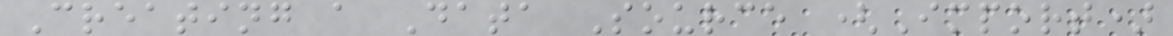Creating a Data Source (Import)
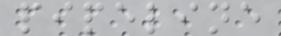pipeline
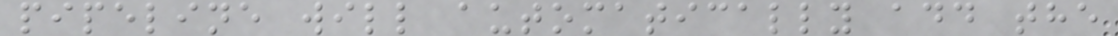pipeline will automatically add the
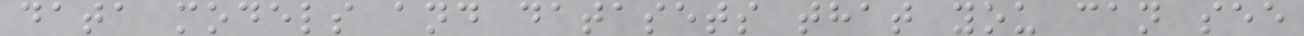data models and datasets that you can see
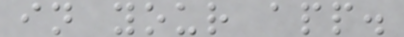in your app.
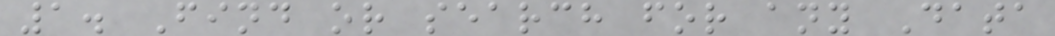1. Find or search for any Data
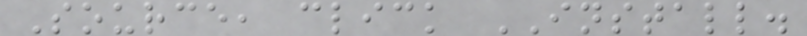Source, click INSTALL.
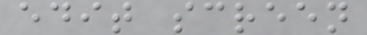edit screen
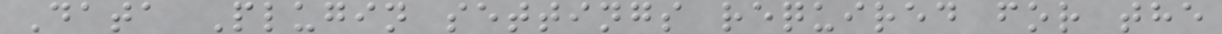Data Plugin settings required for the
